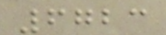6723
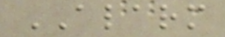ALARM
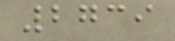2739
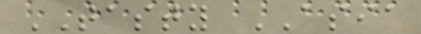TASTY ASIA
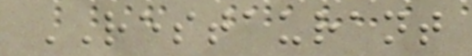RESTAURANT
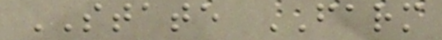STATE FARM
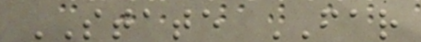STATE FAR
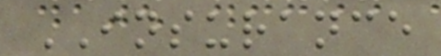INSURANCE
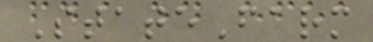StateFarm
